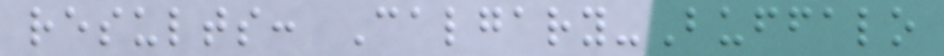results: Calgary-Buffalo
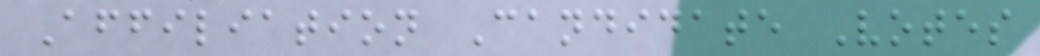Affiliation Candidate Votes
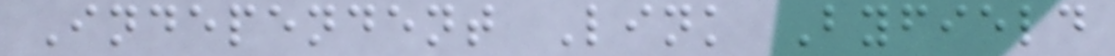Independent Link Byfield
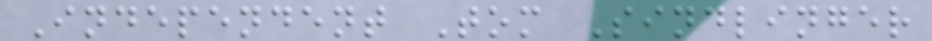Independent Tom Sindlinger
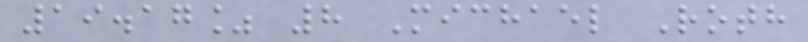19.17% 8 Michael Roth
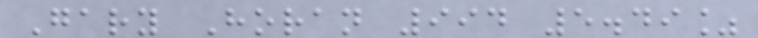Gary Horan 994 5.49%
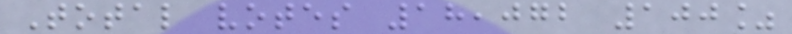Total votes 18,072 100%
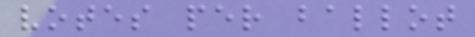votes per ballot
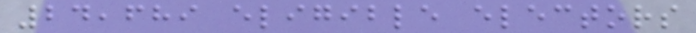24,689 eligible electors
